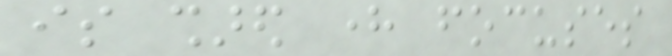is shared here focuses
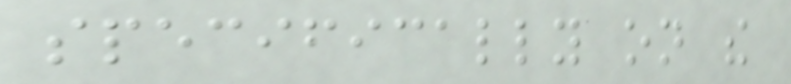specifically on the
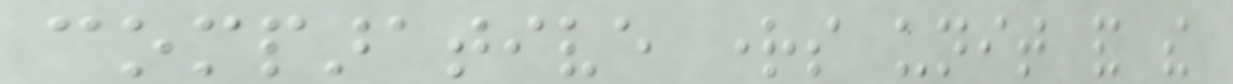comparative rights unit and the
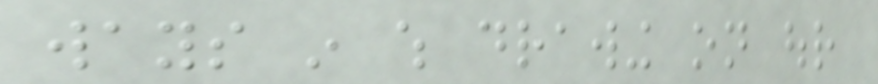ways in which drawing on our
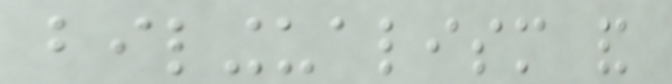bilingualism and
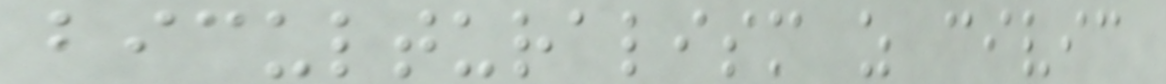biculturalism as civic
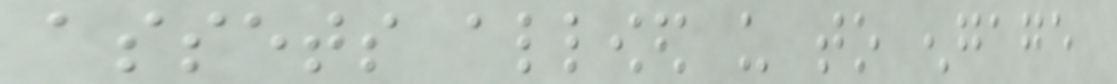assets allowed us to engage
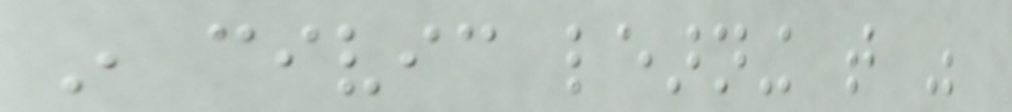in civic learning that was
